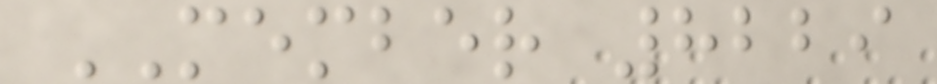MEMBER 8229
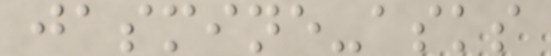jasmine-asks
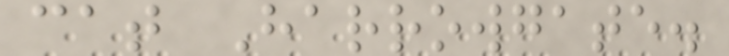cat Harrowgate.
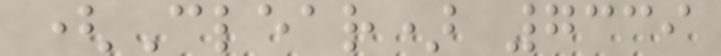(Clear) 7339
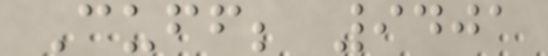Cuff; 9401
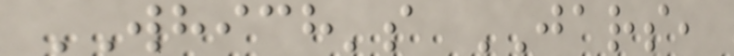WHICH's JARS,
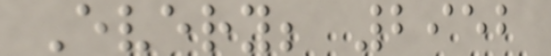Every; 2952
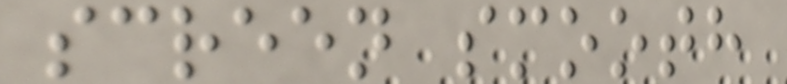screen smooth
